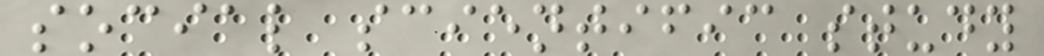social scientific study
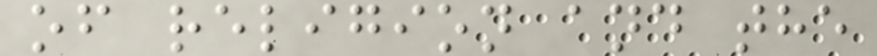of religion and the
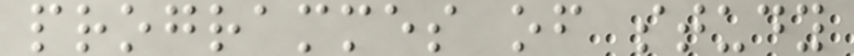programmes of study
